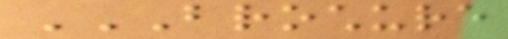BROCHURE
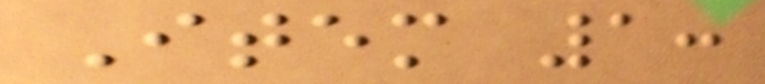Item 1:
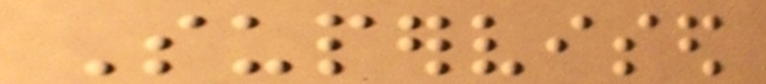Supervised
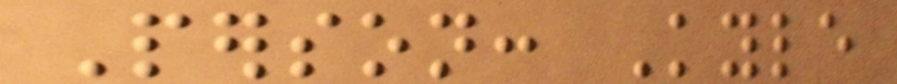Person: Kyle
